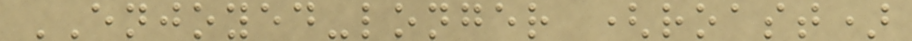ENJOYED-longer (roast)
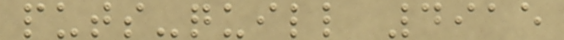puts-quill 4915
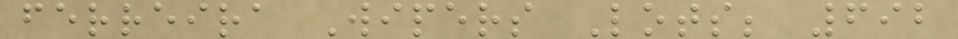ferreira Wipers Lots; 692
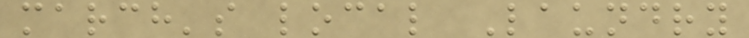march's local Laundry
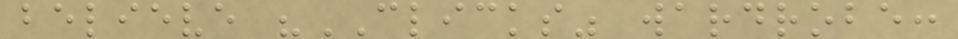believe "CLICKS" wardrobe:
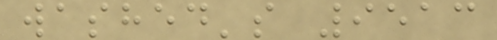washed's 9513
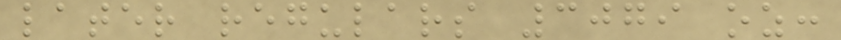later regulars 3079 oz:
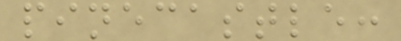pinecastle:
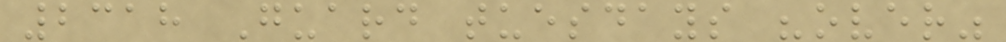2318 Guard tuesdays "over"
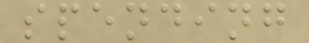spending
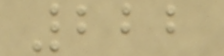222
